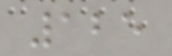125
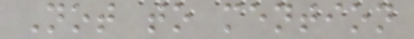Not to mention
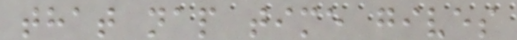that nap time gives
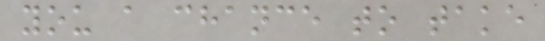you a chance to take
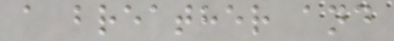a breather and
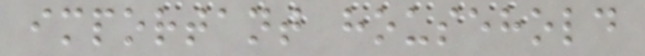important household
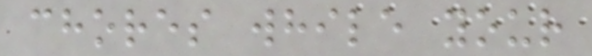chores while your
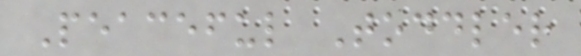Peaceful Toddler
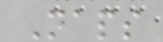Naps
